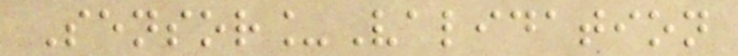Sensor_Validation
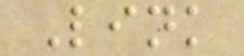Link
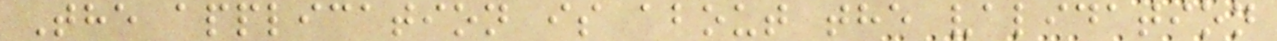The application is about the validation
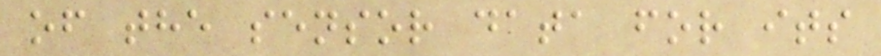of the sensor data for its
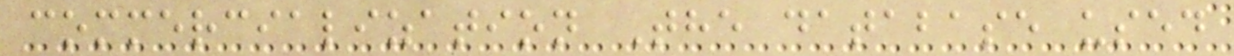commercialization The database used
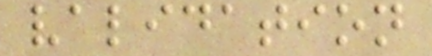validation
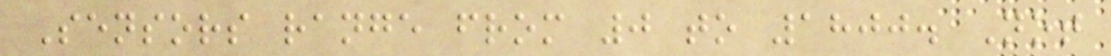Sensors range from 0 to 1800. Not
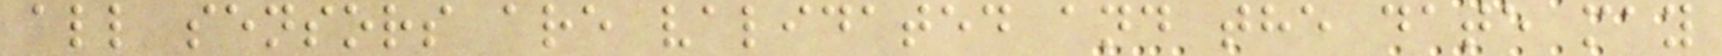all sensors are validated and the date may
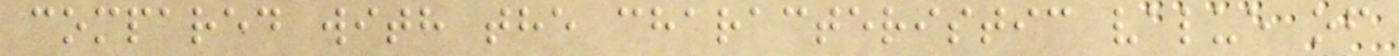compared with the characteristic value of
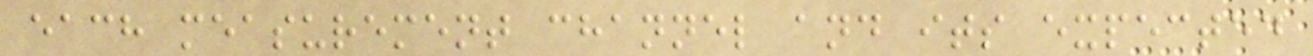each measurement channel and its expected
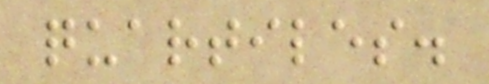quartiles.
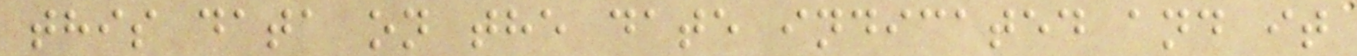this data on the date indicated and it
